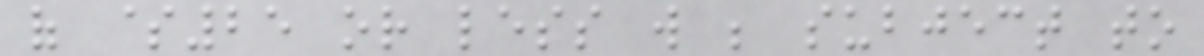of $25 or less will be subject to
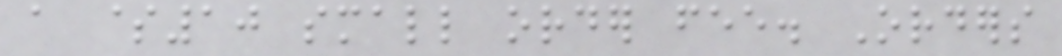a $10 small order fee. Orders
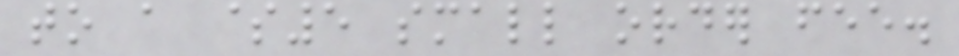to a $5 small order fee.
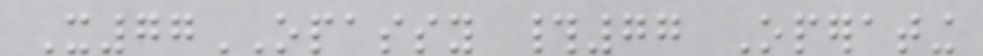X77OPASSY #77 Operating
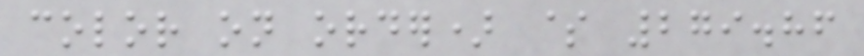color on order) $ 279.86
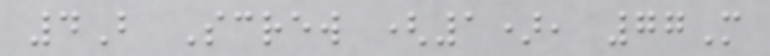4B Screw (1), 77M
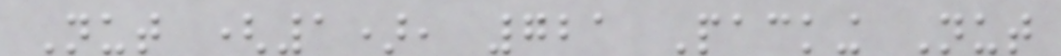Nut (1), 721 Packing Nut
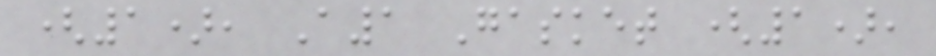(1), A1 Gasket (1),
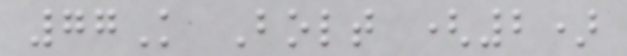77K Bolt (2)
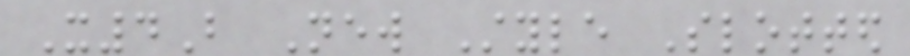X4B New Style Slotted
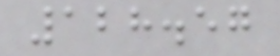128.57
